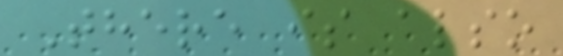There is also
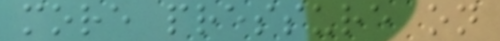more pressure on
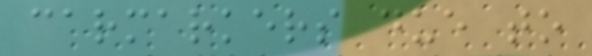carmarkers due to
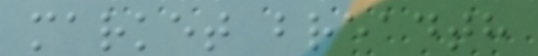market breadth
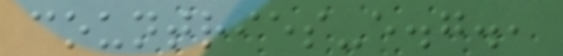countries-e.g.,
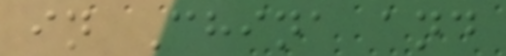in China and
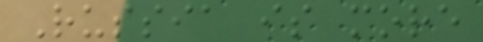Russia is more
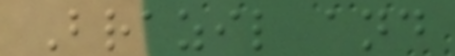Brazil and
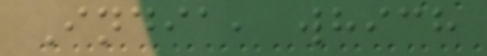India, which
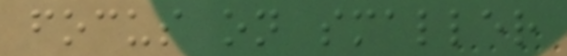focus on smaller
